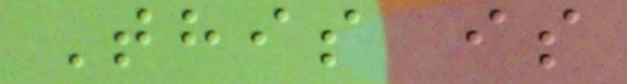This is
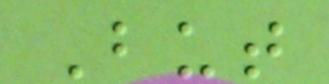But
